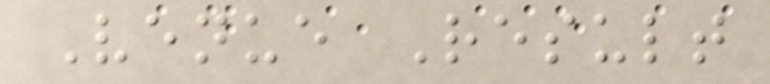Venue Result
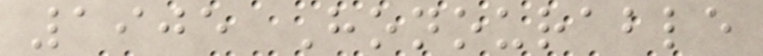1905 Honourable
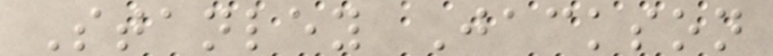Stanley Jackson
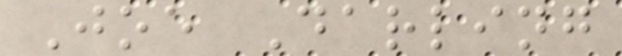Joe Darling
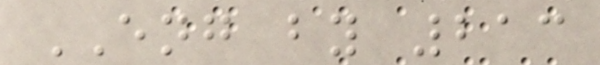ENG by 213
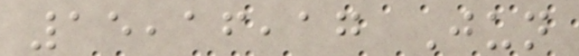15,16,17 Jun
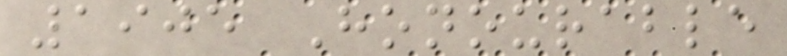1905 Honourable
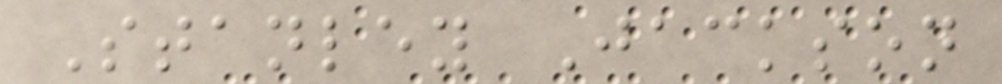Stanley Jackson
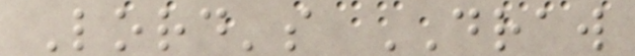Lord's DRAW
